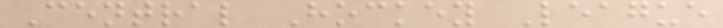Central Hockey League
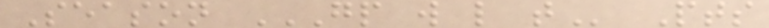Season GP W L T Pts
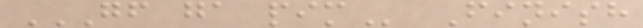GF GA PIM Finish
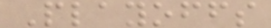Playoffs
